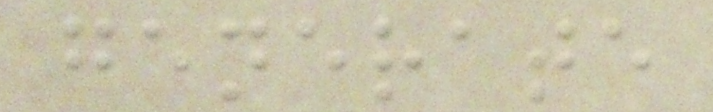generate
